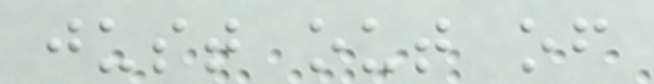just out of
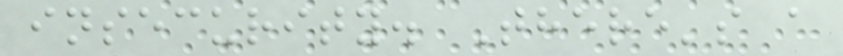insecurity. There's a
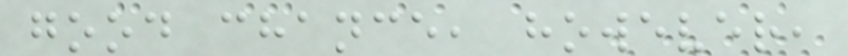good chance, however,
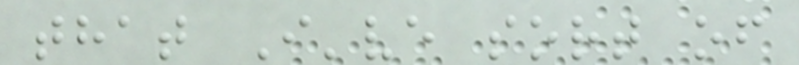that I've sort of
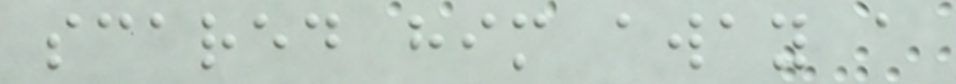scared him away a
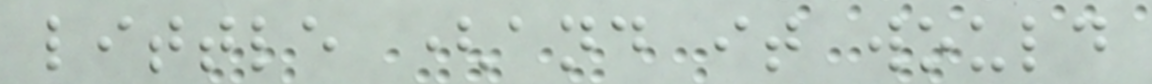little (and it would
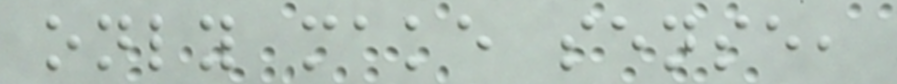only make sense,
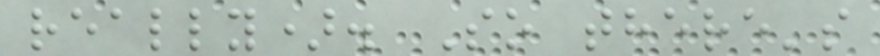really). So there's
